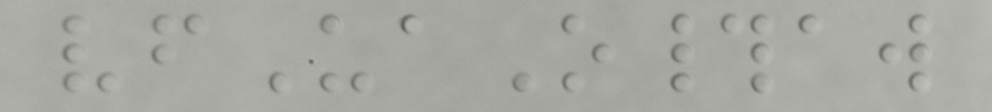vfUaO#aw
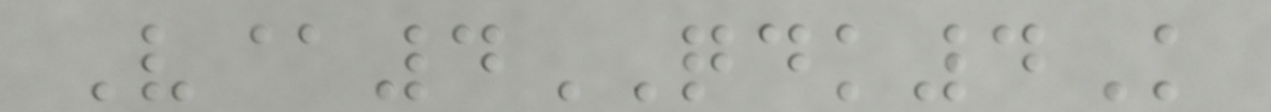V@4QDK4K
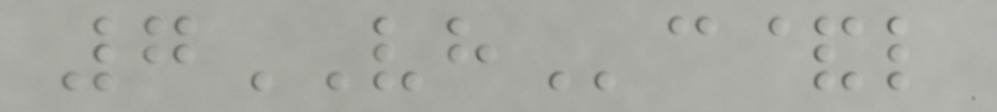7VHc&l
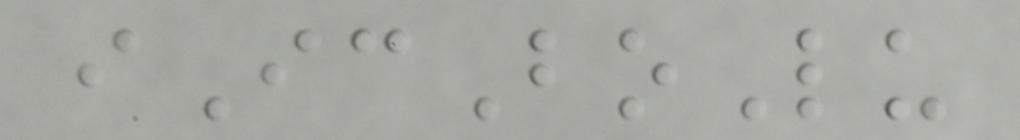iIcBoLu
